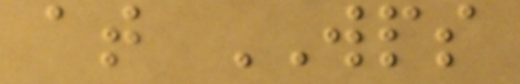at WPS
